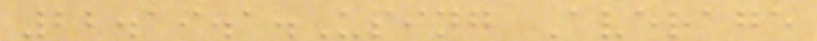22.19.1.Using Average
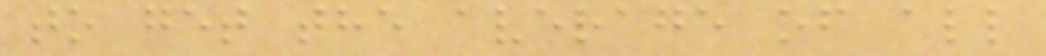to get the average of all
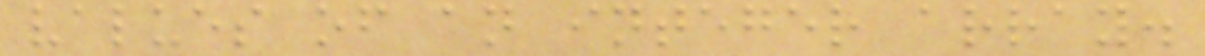values of an integer array.
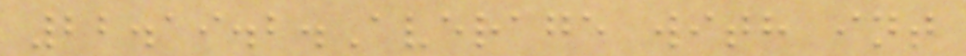22.19.2.Average with int
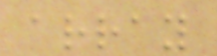array
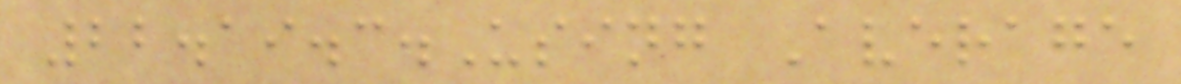22.19.3.Using Average
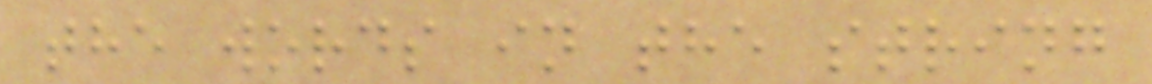the words in the string
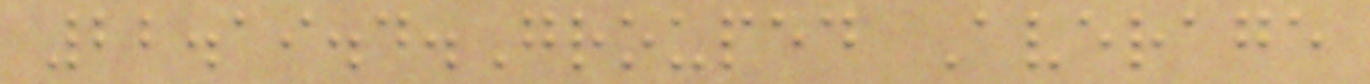22.19.4.Grouped Average
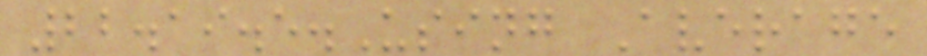22.19.5.Using Average
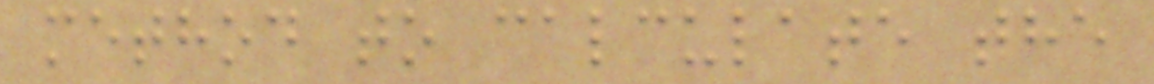method to calculate the
